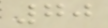70
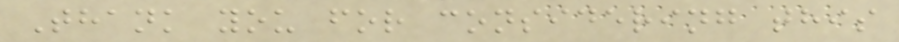Thank you for considering this
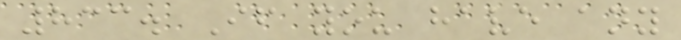833. If you have any
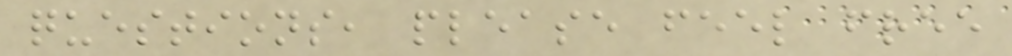questions, please feel free
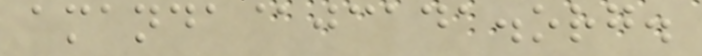amanda@jcada.org.
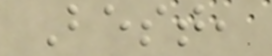Best,
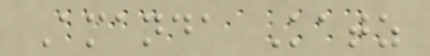Amanda Katz
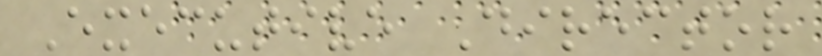Executive Director
